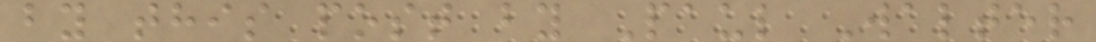by this post by Paul Walter
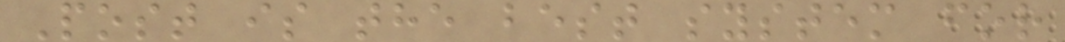Post is the best system for
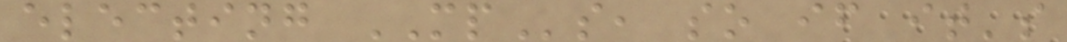electing MPs, so if it's
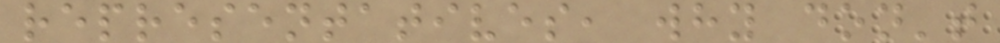representatives, why don't
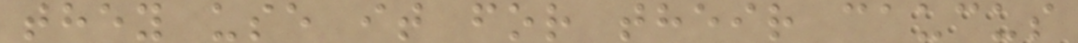they use it for their caucus
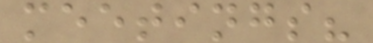meetings?
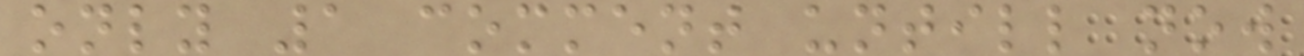only 1 comment untill now
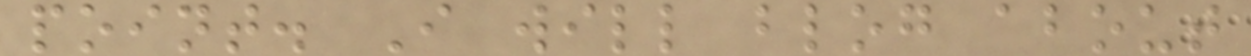point. I will blog about
